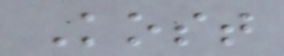Kost
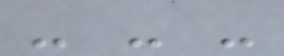- - -
